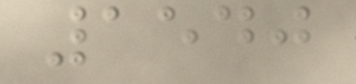1540
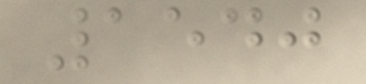1540
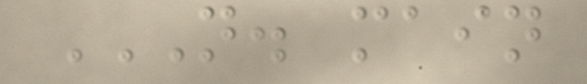N. MAIN
